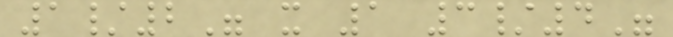1/2" x 1 3/4"
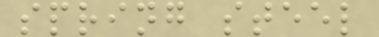spring steel
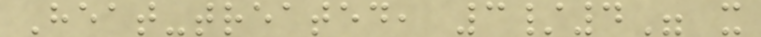Heat-treated, 3/4" x
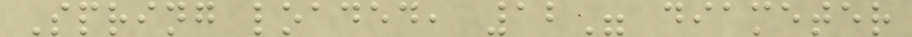Spring loaded, 12" diameter
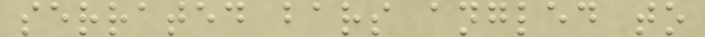serrated bars angled to
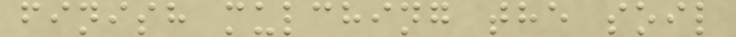finish mulching the soil
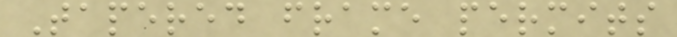Tapered frame permits
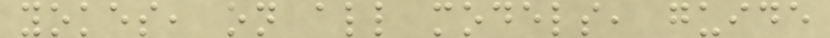yokes, on all models, guide
